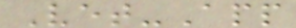Vet-App
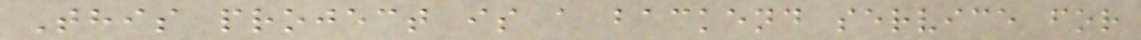This project is a backend service for
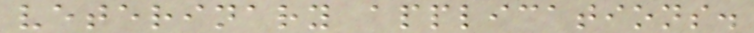veterinary applications.
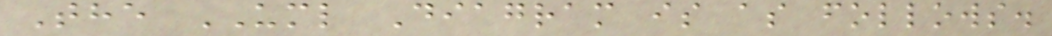The UML Diagram is as follows.
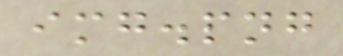img.png
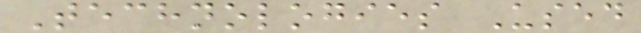Technologies Used
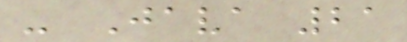- Java 21
